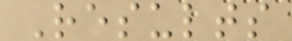Results
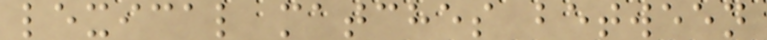lexical matches between
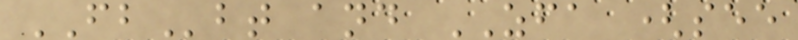FBbt and ZFA (see
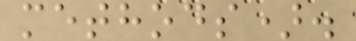methods).
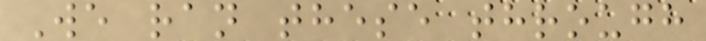We ran these through
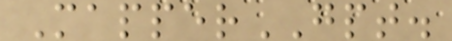MapperGPT.
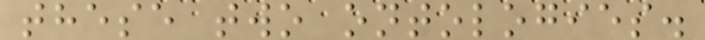these two ontologies.
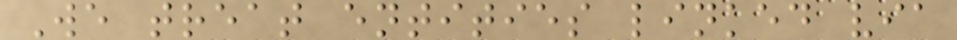We treat entities linked via
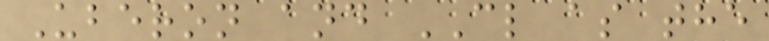Uberon and CL as the
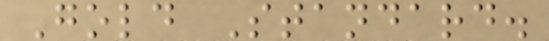Gold Standard.
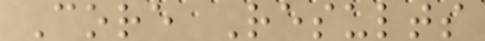Core Results
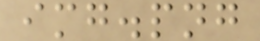img.png
